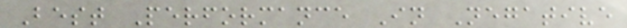Best Performance In Negative
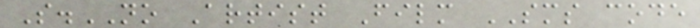S.NO Artist Film SMS code
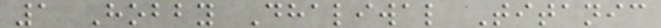1 Hobby Dhaliwal Titanic
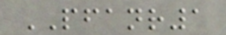PFANR1
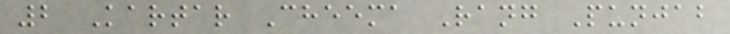2 Kartar Cheema Rang Punjab
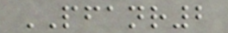PFANR2
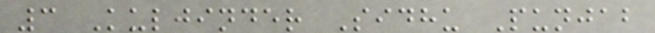3 Kuljinder Sidhu Punjab
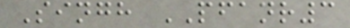Singh PFANR3
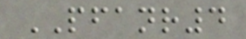PFANR4
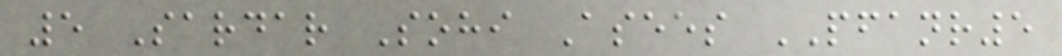5 Sardar Sohi Asees PFANR5
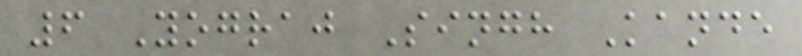6 Yograj Singh Kande
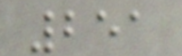251
